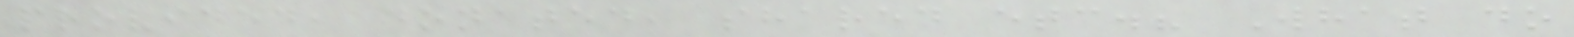provided, donated, shared etc.? What do
